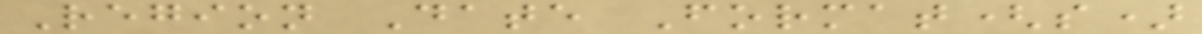Region Date Format(s)
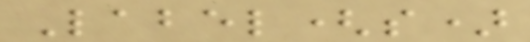Label(s)
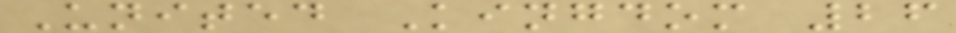United Kingdom 26
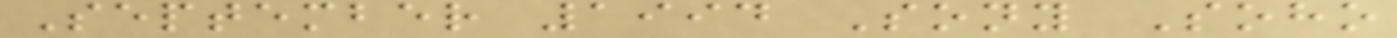September 1994 Sony Soho
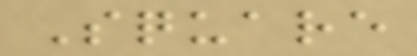Square
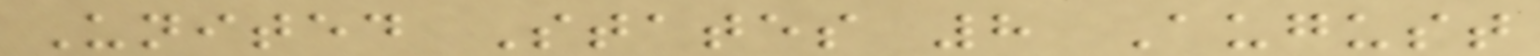United States 8 August
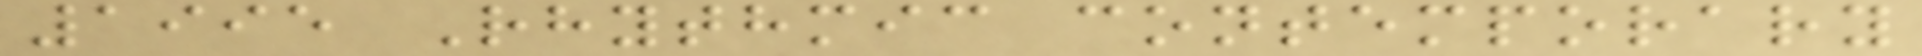1995 Rhythmic contemporary
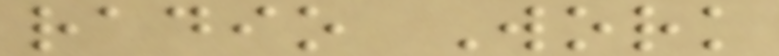radio Work
